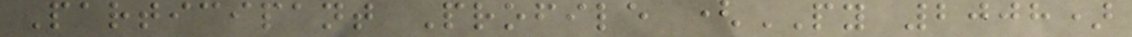Participant Profile (PY 2008)
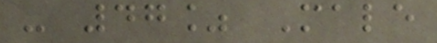- 47% Male
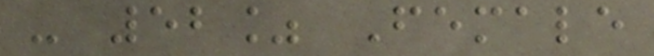- 52% Female
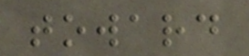toward
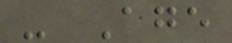- Age
